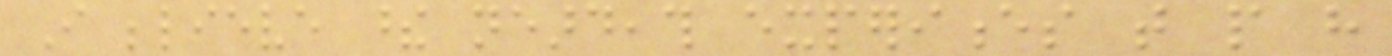I believe these neardeath experiences that people have
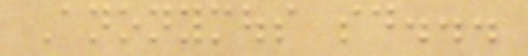Anonymous said...
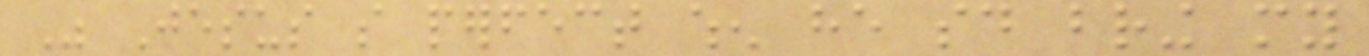Was Jesus so perfect when he said bring my
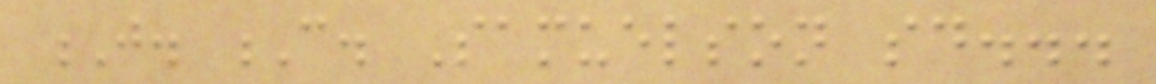J. C. Samuelson said...
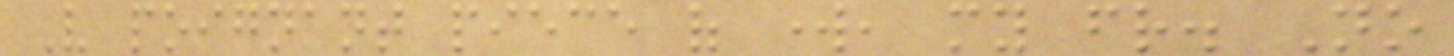Very poignant piece of work, my friend. No
